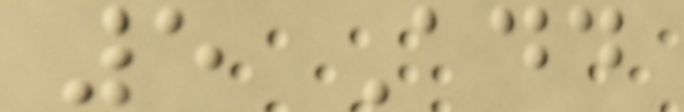5 Add
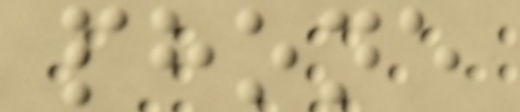phone
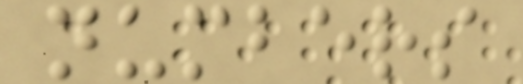numbers
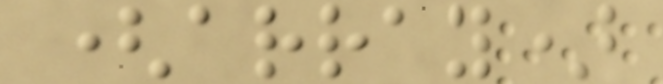(array)
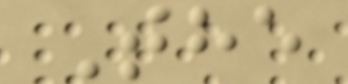The
